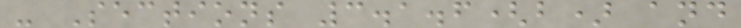- Sections 3.1.6(b) and
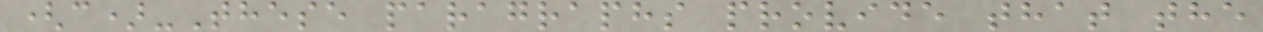(c)-These paragraphs provide that the
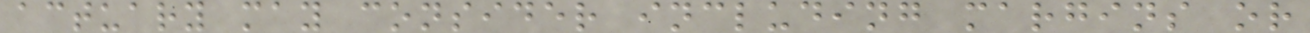actuary may consider including margins or
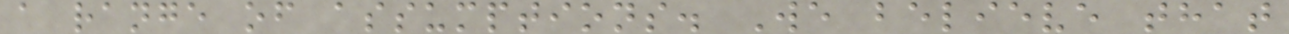a range of assumptions. We believe that
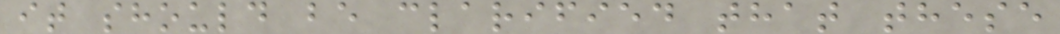it should be clarified that these
